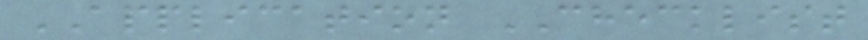APPLICATION CHECKLIST
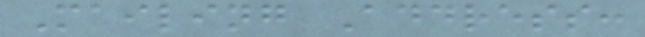Mailing Address:
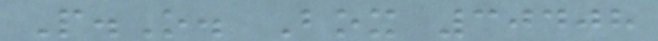P.O. Box 30408
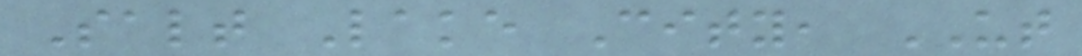Salt Lake City, UT
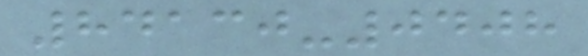84130-0408
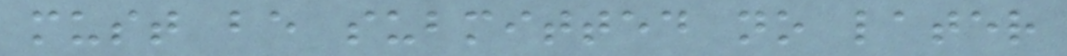must be submitted no later
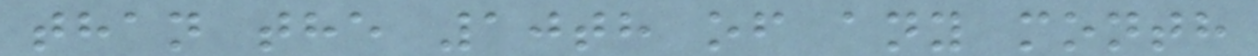than the 10th of any month
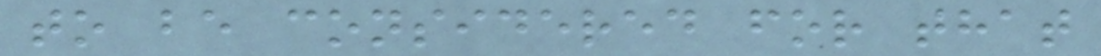to be considered for that
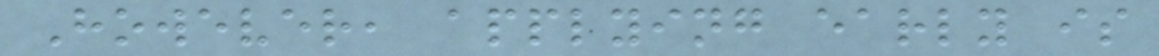However, applying early is
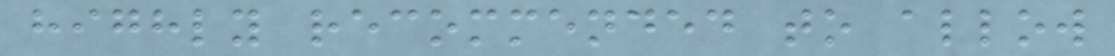highly recommended to allow
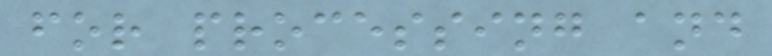for processing and
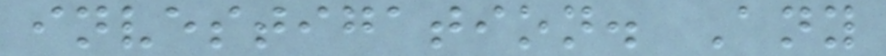investigation. Any
